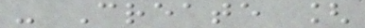- Create [
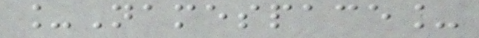_Namespace_
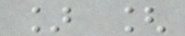] [
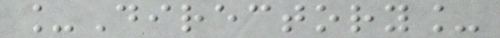_Directory_
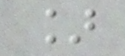]
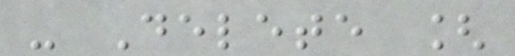- Delete [
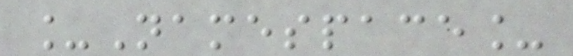_Namespace_
